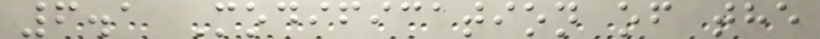6.1 Modification of the
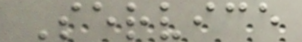Service
